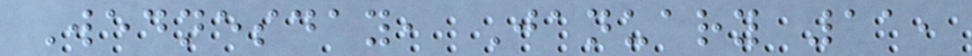Wednesday, January 11,
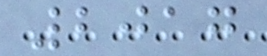2017
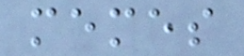memes
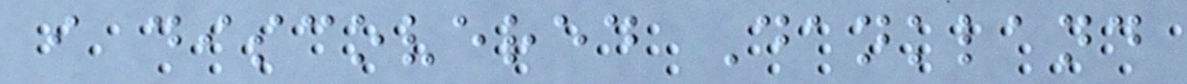i discovered Dankland
